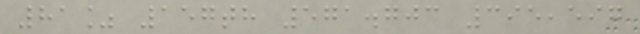81% 157th 571.703 395,597
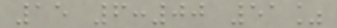15 6:00 51%
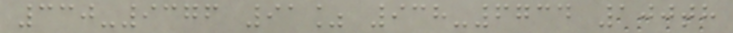330-9376 91% 938-6734 100th
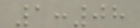1:08
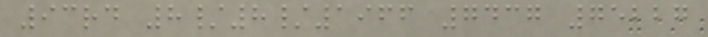93rd 8/8/1966 7437 75227
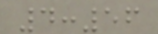4:56
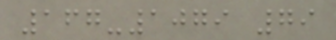167-1079 79
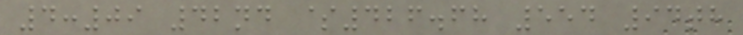4:09 42nd $426.68 554 94th
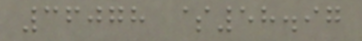36078 $58.97
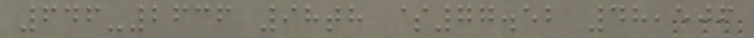646-2636 98th $77.52 48,506
